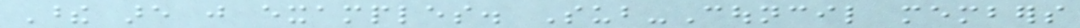These are just examples. Sub-Council members
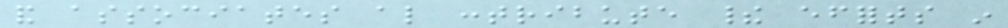and associates also contribute their efforts in
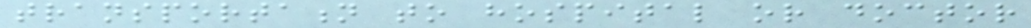transportation to hospital or doctor
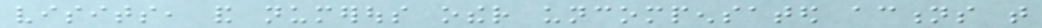visits, and numerous other uncompensated actions that
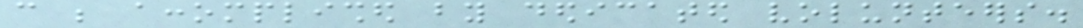can be accomplished by dedicated volunteers.
